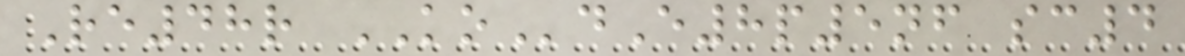Re48r KOdE8p5nf sc4
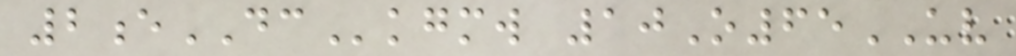2eDCkgmw 10O65UV
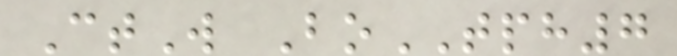CtW BoTPH7
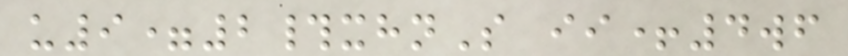u9=2#xhnS ii+4wf
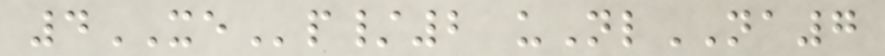4XEp/2 uNlNA7
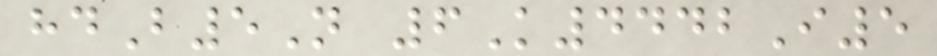hdB5N 6K4442I5
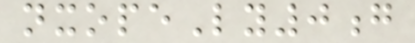nxopeLy0g
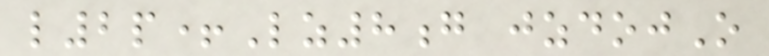l2p+Lz8g jzdojO
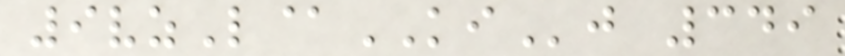9vzL@KIj 349
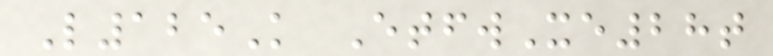L125K EtfwXe28t
